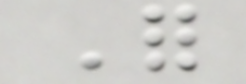For
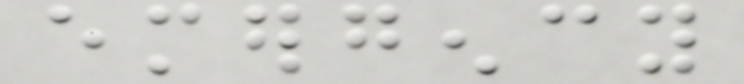emergency
